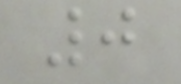0
